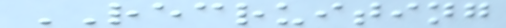RECRUITING
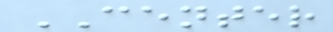CENTER
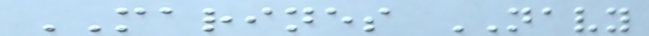MARINES NAVY
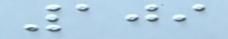109
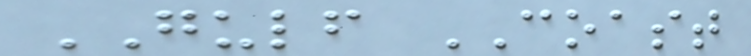GULF COAST
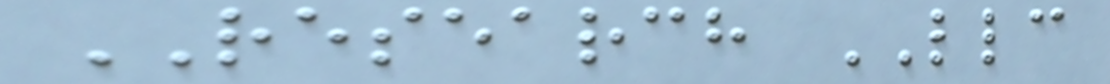RESEARCH LLC
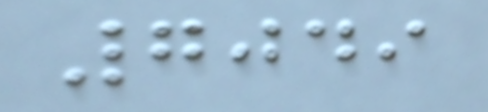7049
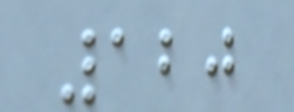120
